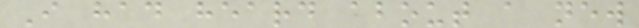I had heard about a new
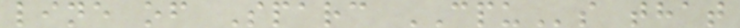line of Sparc CPUs that
